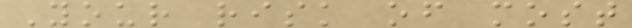Your risk of most
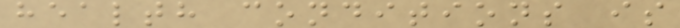health conditions is
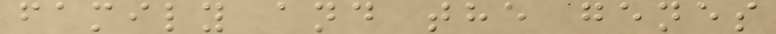family and the genes
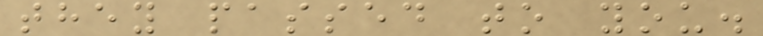they passed to you.
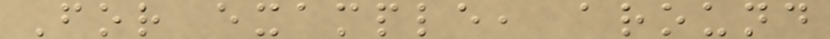For example, around
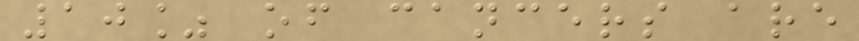10% of cancers are
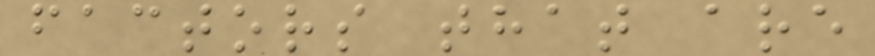factors that are
